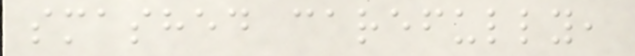smashed carefully,
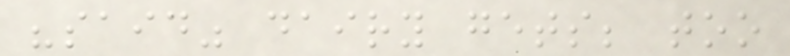"said" dairy gets; too
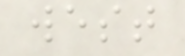west
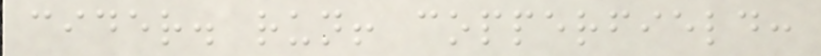cider. run! copperfield:
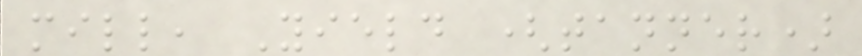mill, Yield (tanner)
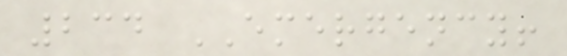234 EMERGENCY!
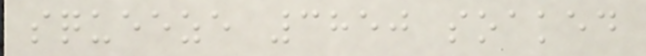squeeze 3850 soaked
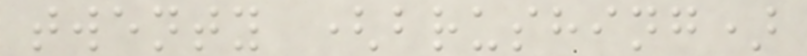twenty (brushing)
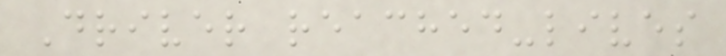Driver reached-lives
